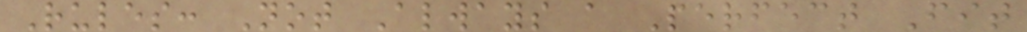Rules: Not Always a Perfect Fit
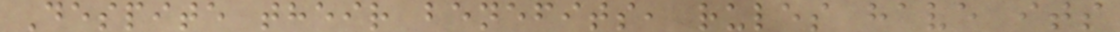Despite their benefits, rules have its
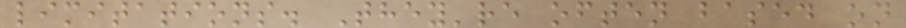limitations. They're often based on
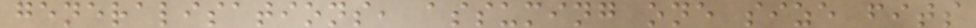generalisations, assuming one size fits
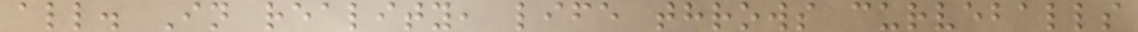all. In reality, life throws curveballs
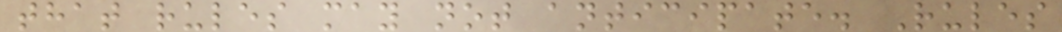that rules may not anticipate. Rules
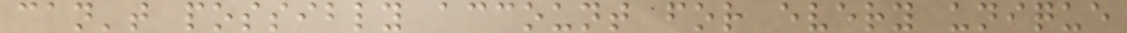can't possibly account for every unique
